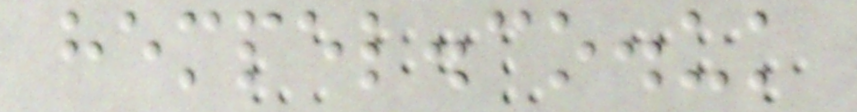hempel.co.uk
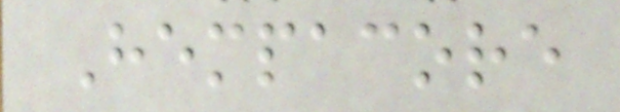Hempacore
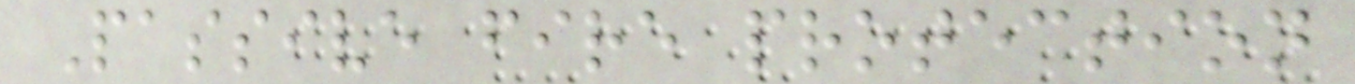Passive fire protection
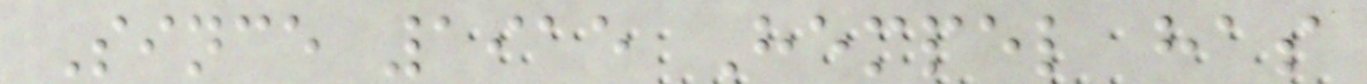Since 1915 Hempel has
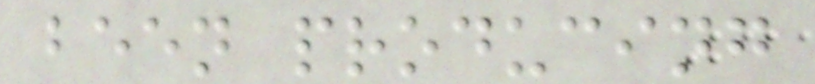been producing
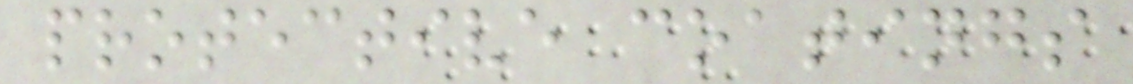protective coatings
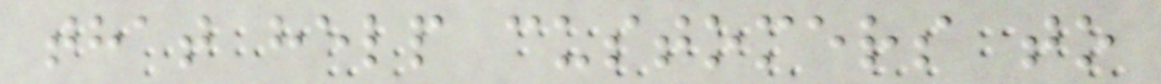that help customers to
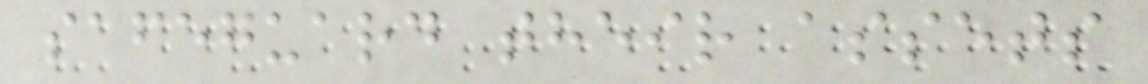safeguard their assets
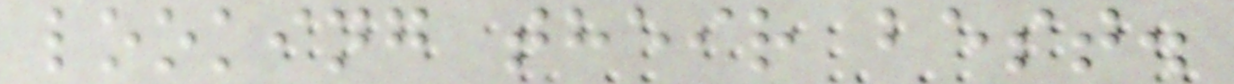looking their best.
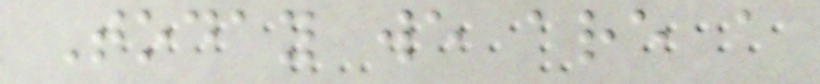Today we are a
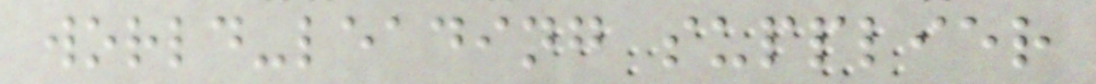world-leading supplier
